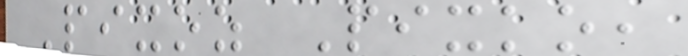Pixoz Pixko,
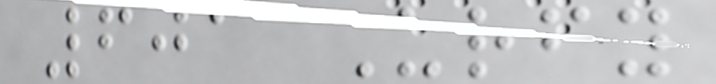601 Urfy
